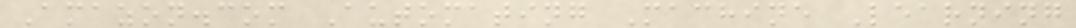Amazon.com Automating Machine Learning
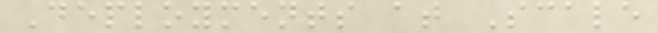Deployments at Scale
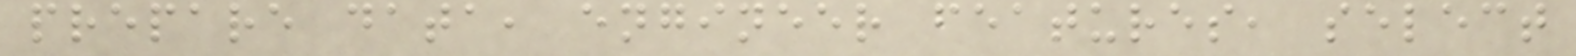prepare data, engineer features, select
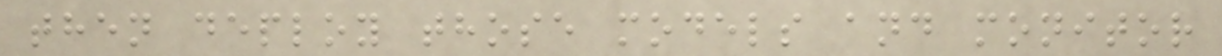then deploy those models and monitor
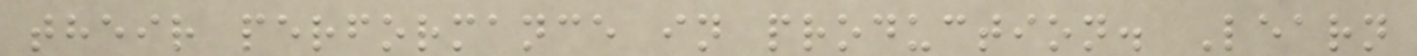their performance in production. Learn
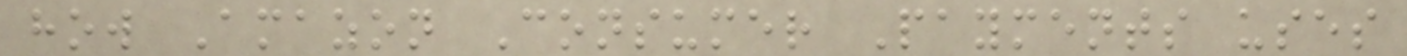how Amazon Consumer Payments uses
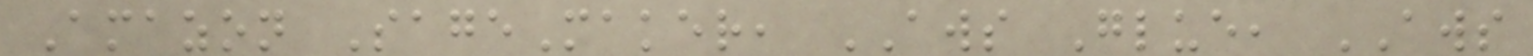Amazon SageMaker, AWS Glue, AWS
